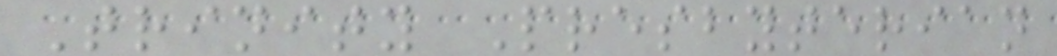Trinity Presbyterian
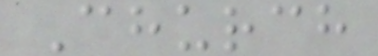Church
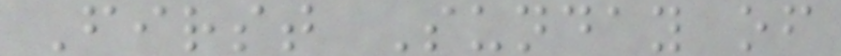First Sunday of
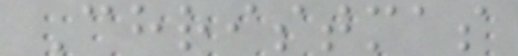Christmas
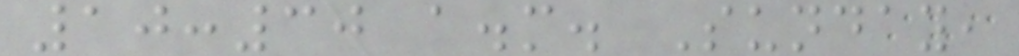10:30 a.m. Sunday,
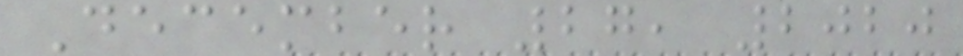December 27, 2020
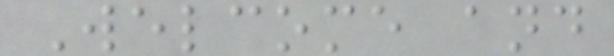Welcome and
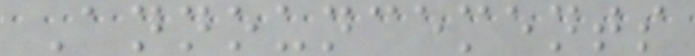Announcements
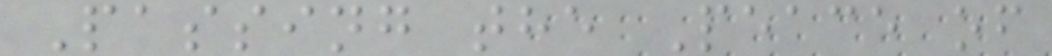Passing the Peace of
